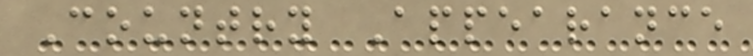Country Appearance
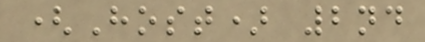(Host) 2nd
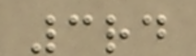3rd
